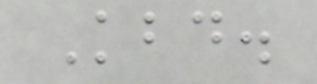Kbd.
